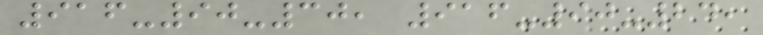916-90-30, 916-90-24,
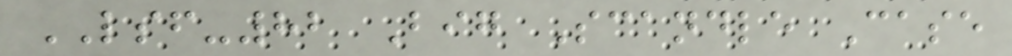LSF-82 Big Scandle Case
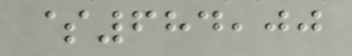$684,00
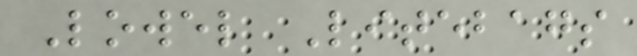Lowel Litebags
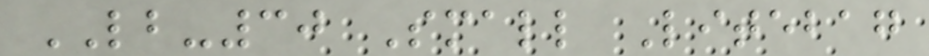LB-30 Small Litebag
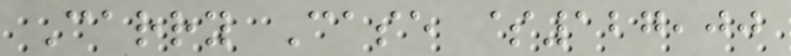Carry Case $127,00
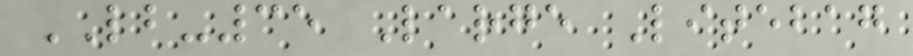LB-35 Large Litebag
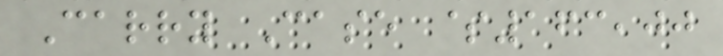Carry Case $163,00
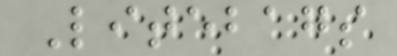Litebags
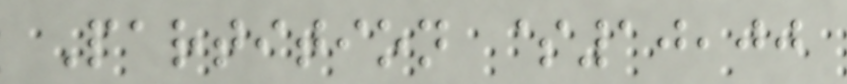Partition $10,00
